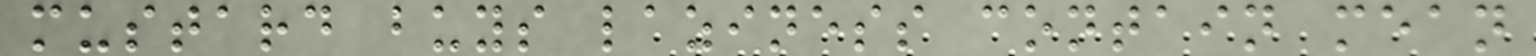mustard buys laziness contain mean
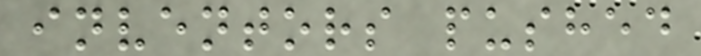inventors pushed
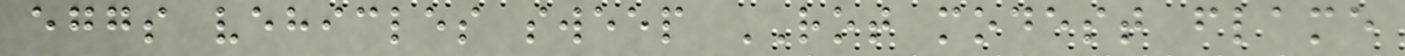eggs vehicles sweep ROT modest flame
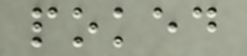poked
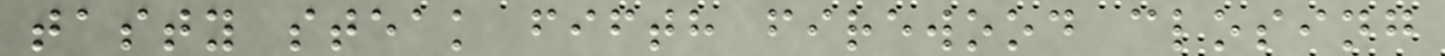tasty steak fifth firewood closing
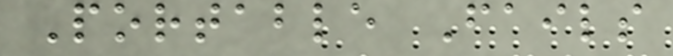Portable Fails
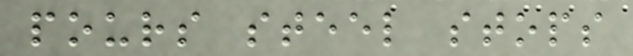pours steel stops
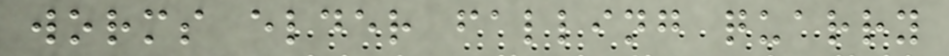worms elder falling quarry
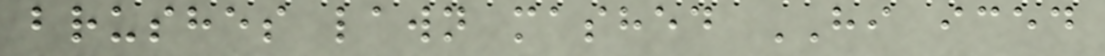brushes lawn mashed HI iced
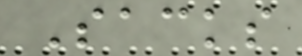Sacks
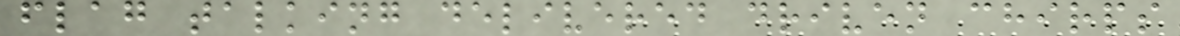flag talking delivered driven chirps
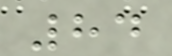84
